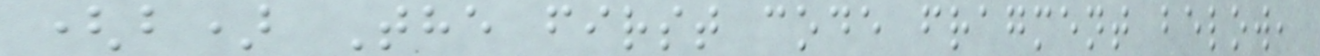(b) The first code fragment below,
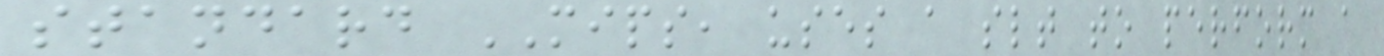standard MIPS, uses a slt to perform a
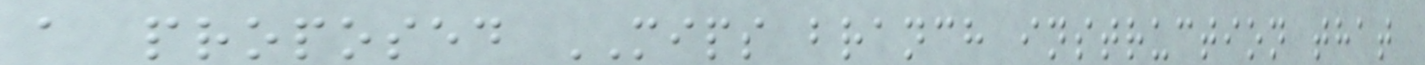a proposed MIPS branch instruction that
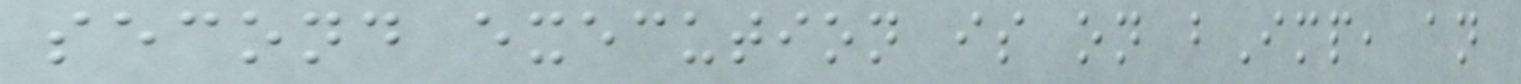second execution is on bImp, an
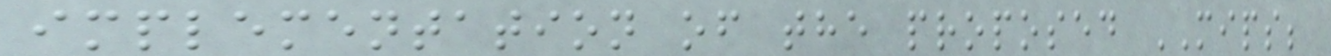implementation of the proposed MIPS;
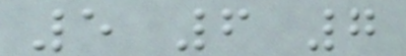5 6 7
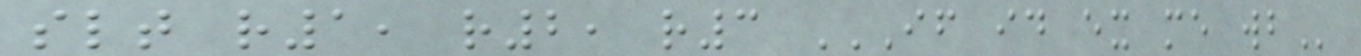slt r1, r2, r3 IF ID EX ME WB
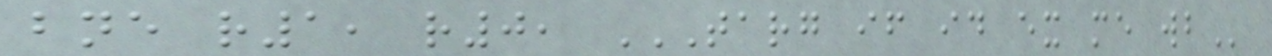bne r1, r0, TARG IF ID EX ME WB
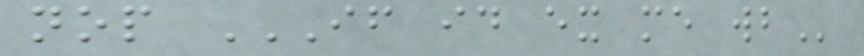nop IF ID EX ME WB
